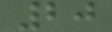20
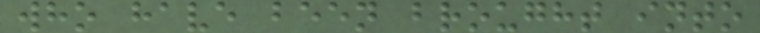who have been brought into
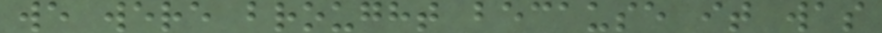we were brought because it was
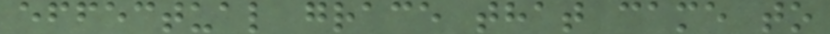effectual grace that came to
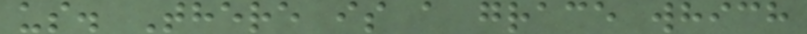us. There is a grace which
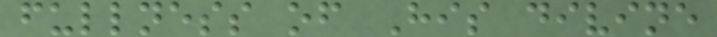fullness of His divine
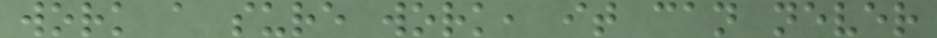work a sure work, it can never
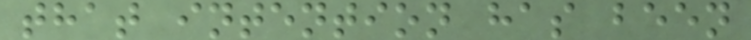that intention has been
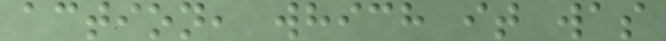action, which it was
